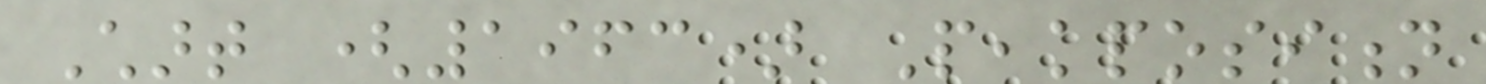Chart (1963) Peakposition
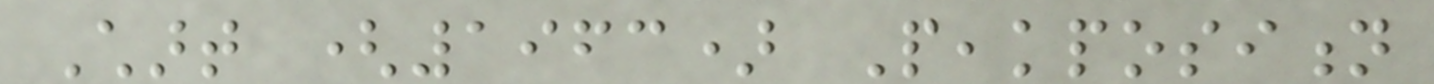Chart (1963) Peakposition
